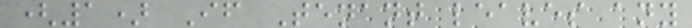(1) If Tenant leaves any
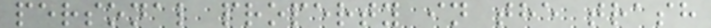personal property in the trash
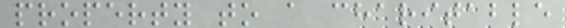property to a charitable
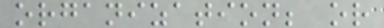organization; or
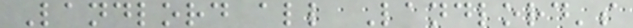Landlord all Landlord's
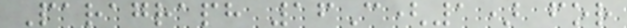Paragraph 16C(1) for
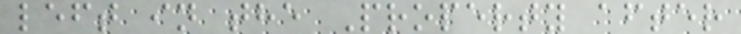left in the Property after
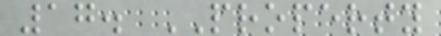17. PROPERTY
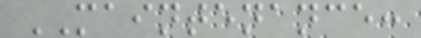MAINTENANCE:
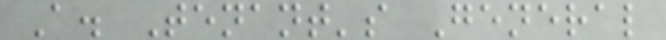A. Tenant's General
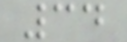34
